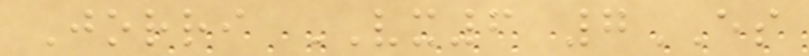Jorri VX6 7ES
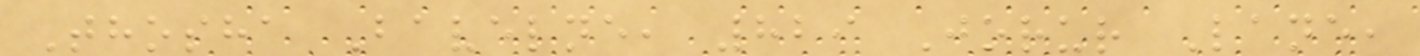Thosha Bavelne, 829 Jorur Lane,
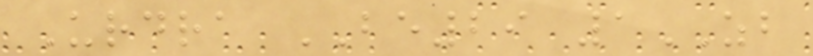Urdra BE29 1ZB
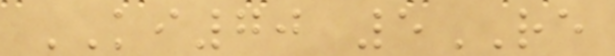KI70 5RE
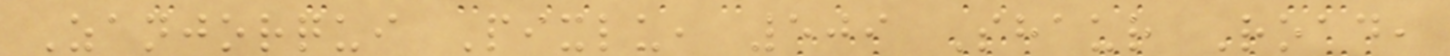Zanjorqui Pixlu, 509 Shaur Road,
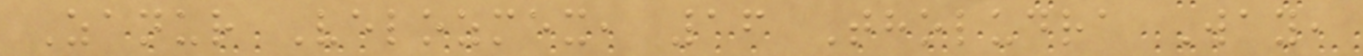Zanur Velozmex, 16 Tholudra Way,
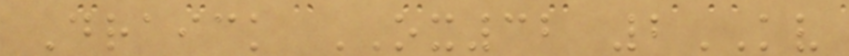Draick OX32 2KV
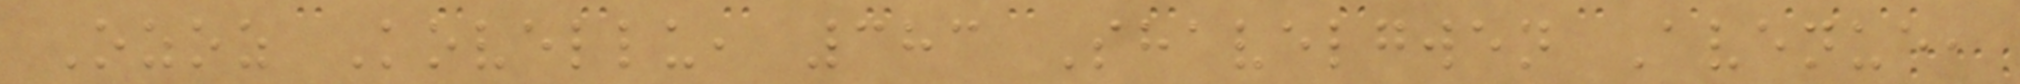Ozoz Kovellu, 383 Shavelgwen Avenue,
